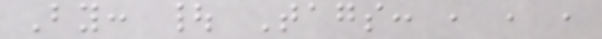By: | Tags: , , ,
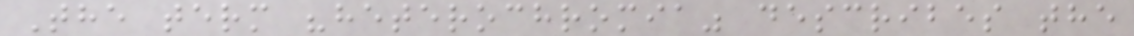The term "heterochromia" describes the
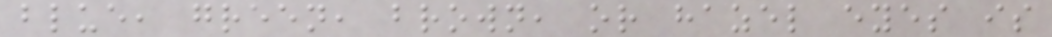blue, green, brown, or hazel eyes is
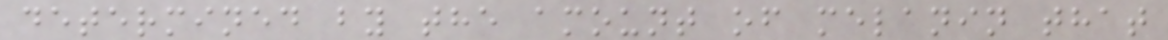determined by the amount of melanin that
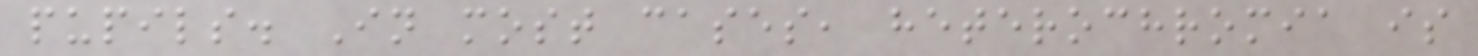pupils. In most cases, heterochromia is
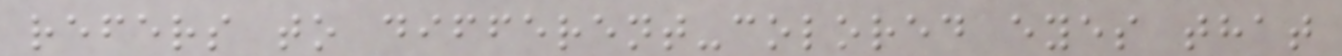refers to different-colored eyes that
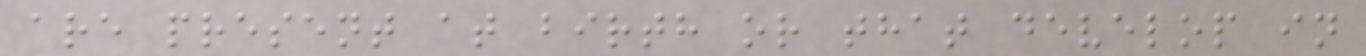are present at birth or that develop in
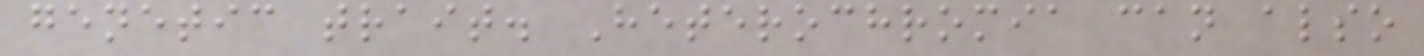genetic trait. Heterochromia can also
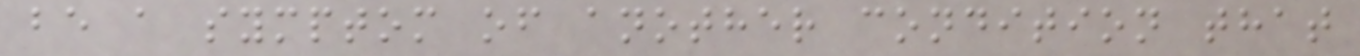be a symptom of another condition that
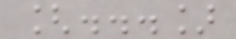[...]
